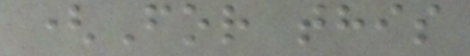(For this
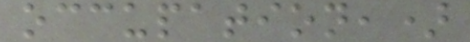occupation,)
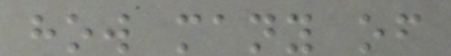how many of
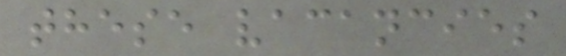these vacancies
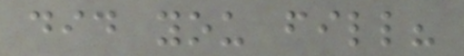did you fill?
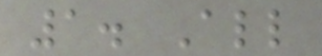1. All
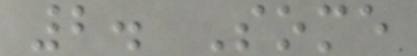2. Some
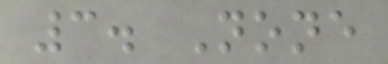3. None
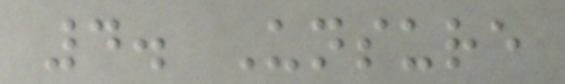4. Unsure
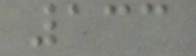133
